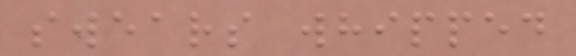swears whipped
